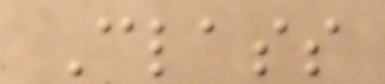Class
